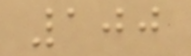100
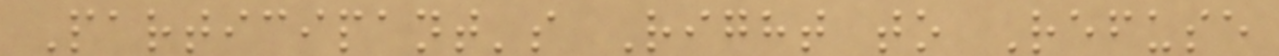Participant's Right to Refuse
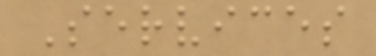Services
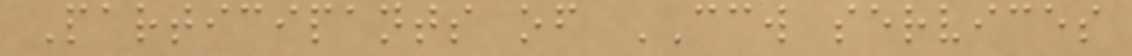Participants of CCW services
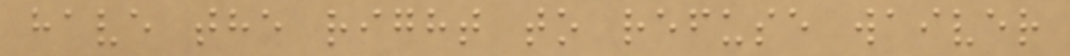have the right to refuse waiver
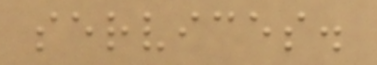services.
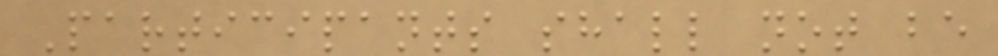Participants shall not be
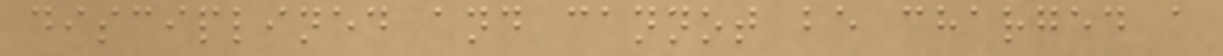disciplined and cannot be charged a
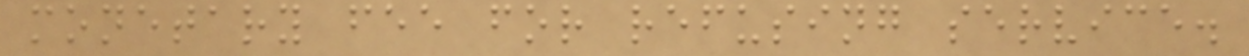monetary fee for refusing service.
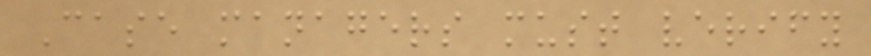Case managers must verify
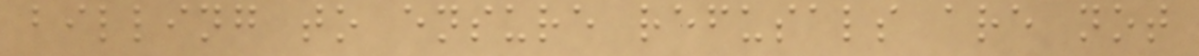billing to ensure refusals are not
